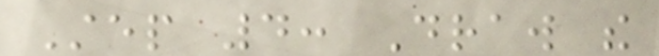Step 4: Draw the
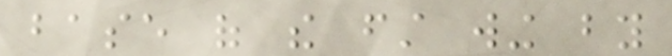base of the first wing by
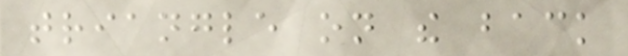triangle on the back
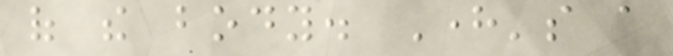of the body. Here's a
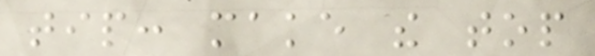tip: make the top
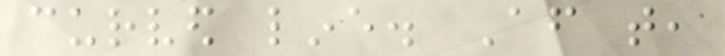curved line. After that,
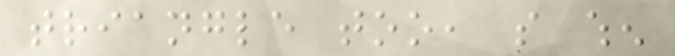triangle too, so when
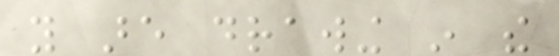you are drawing in the
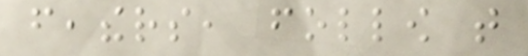feathers, follow that
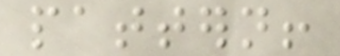pattern!
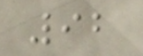92
